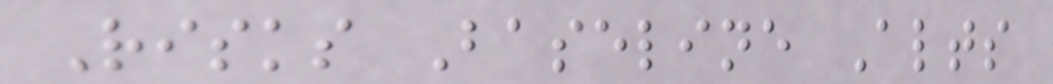Risks Baseline Alts
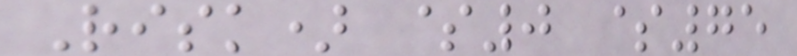Risk) $0 $75
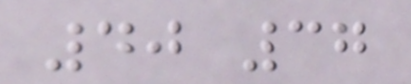40 37
